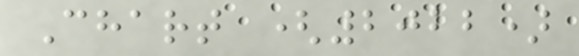Chart (2022)
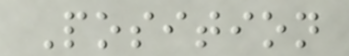Position
